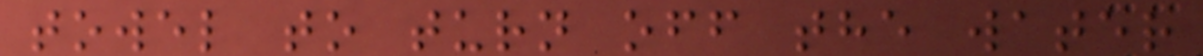towel to turn off the water
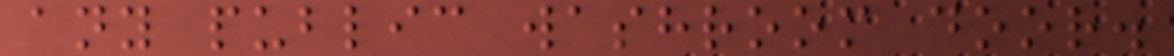any public washroom door.
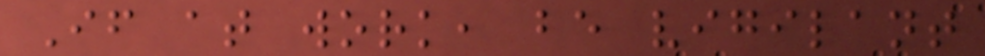If at work, be vigilant
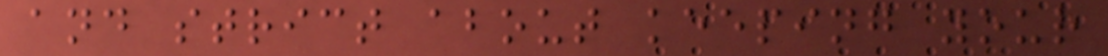and strict about keeping your
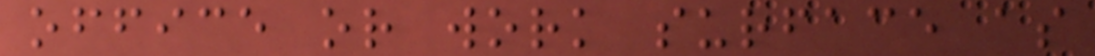office or work surface as
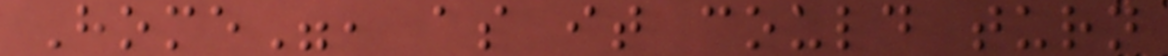Home", as it could turn
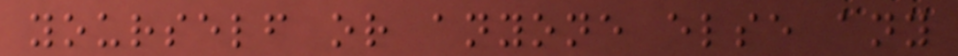yourself or anyone else any
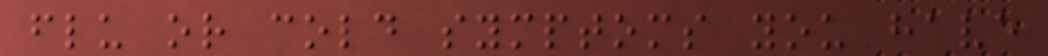flu or cold symptoms you have
